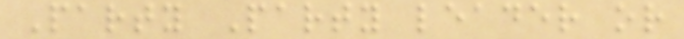Party Party leader or
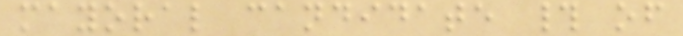mayoral candidate # of
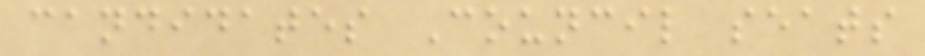candidates Council seats
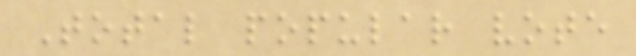Total popular vote
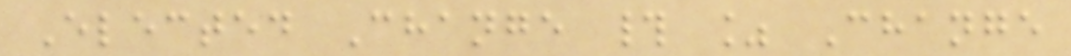Elected Change # % Change
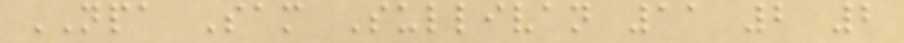NPA Sam Sullivan 11 2 2
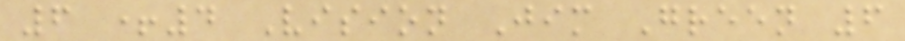6 +4 Vision Jim Green 6
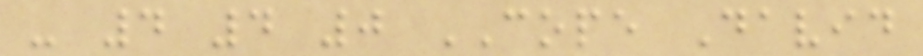- 4 4 0 COPE David
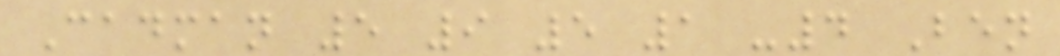Cadman 5 9 5 1 -4 Ben
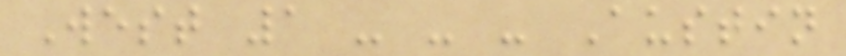West 1 - - - Austin
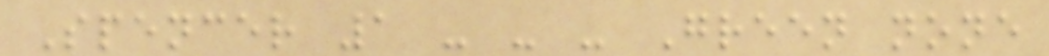Spencer 1 - - - Green none
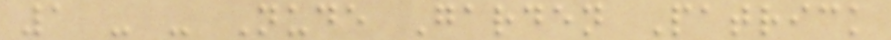1 - - Nude Garden Patrick
